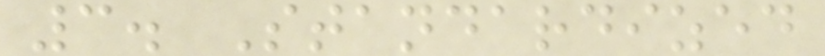3. Standardized
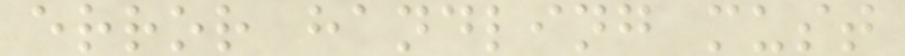error handling must
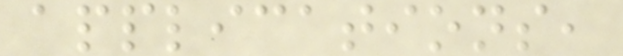applications,
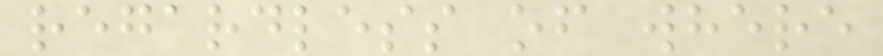regardless of where
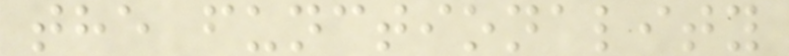the functionality
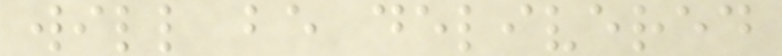will be delivered
